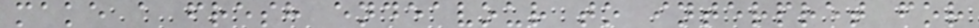make a fresh endeavour to interpret for
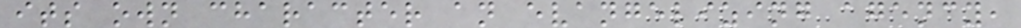its own character an evangelizing agency,
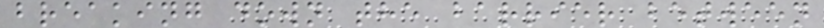breaking down the barrier between
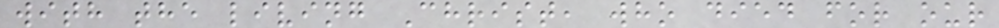with the living Christ, who died for our
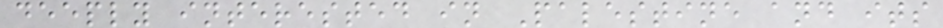deeply interested in Palestine and its
